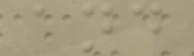and
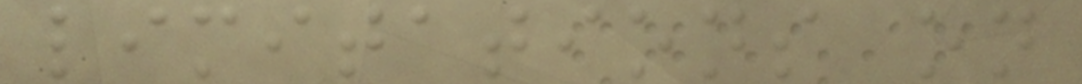limitations on
